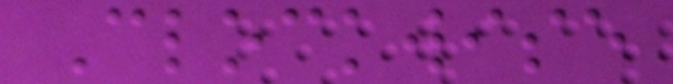Clockwise
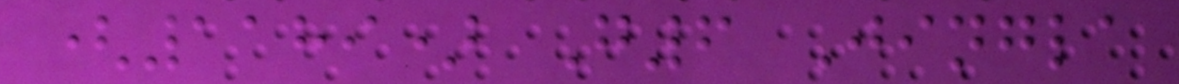(1189) G6 Jingla
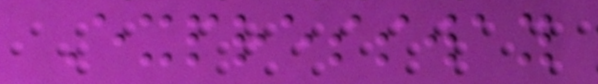Expressway
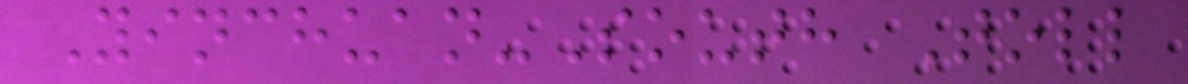Yinchuan-South Toll
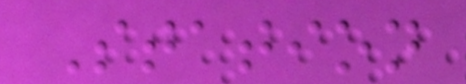Station
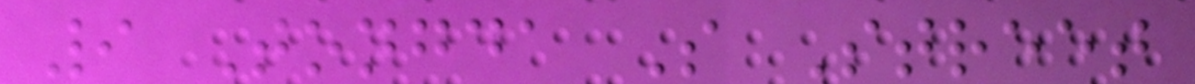9 Tongda S Street
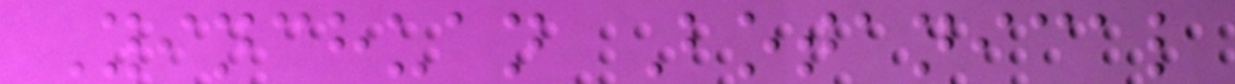Yinchuan Botanical
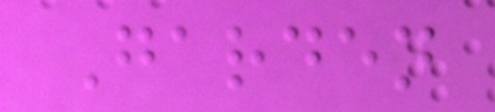Garden
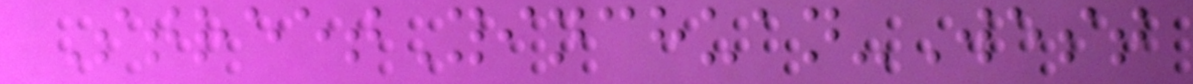StreetYinchuan-West
